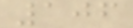106
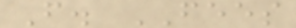F. FEES
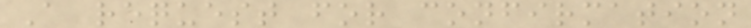A request for confirmation
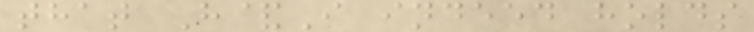that H&I indeed holds
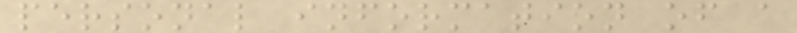personal information of a
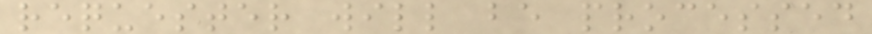requester will be processed
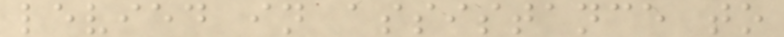levied in assistance to
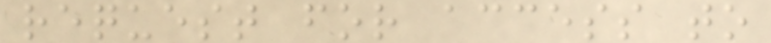request for access to
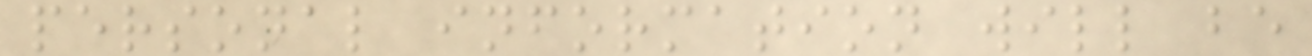personal information will be
